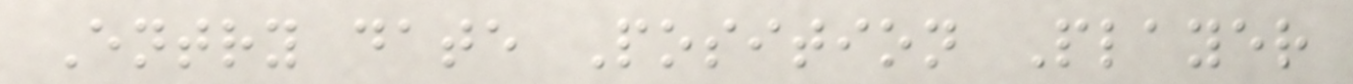Entry date Position Player
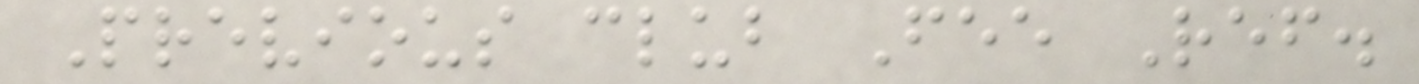Previous club Fee Ref.
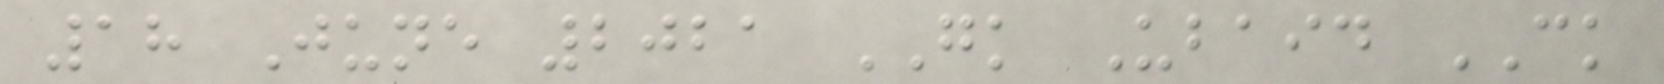18 June 2021 GK Ubaid CK
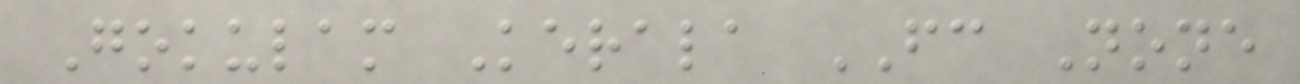Gokulam Kerala FC None
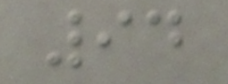94
